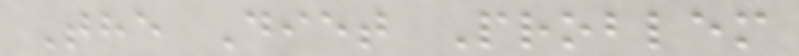The Diet Problem
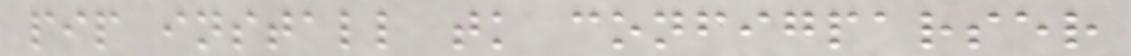pip install tk configparser
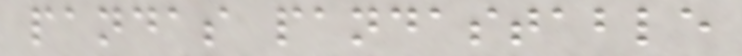pandas pandastable
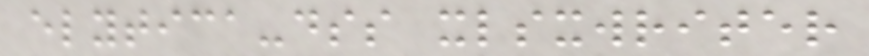elytica-dss xlsxwriter
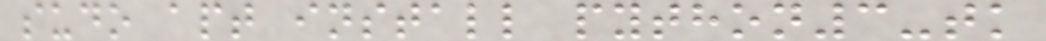sudo apt install python3-tk
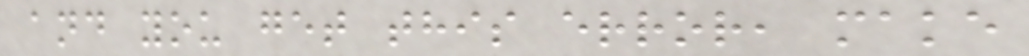and you get this error, make
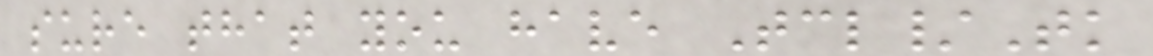sure that you have Tcl/Tk
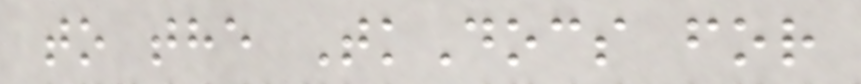to the TkDocs for
